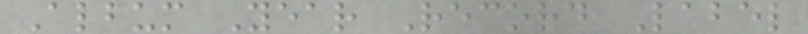Album Year Record Label
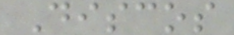Discos
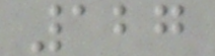127
